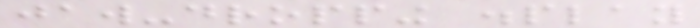jaw-dropping display
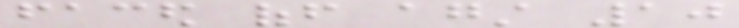faced off against 10
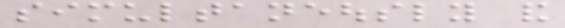simultaneously and
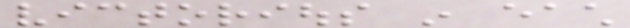victorious in each
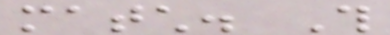match. This
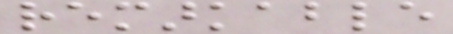remarkable
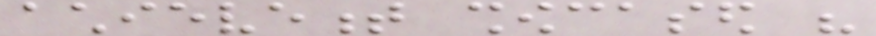achievement showcased his
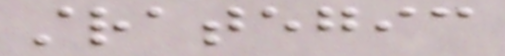strategic
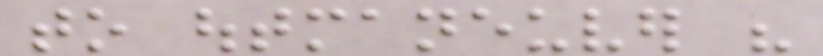to outmaneuver his
